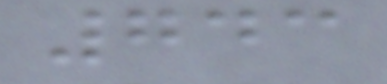743
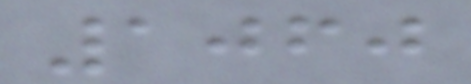1060
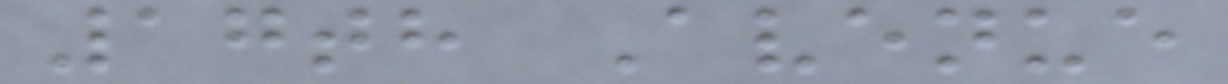17th Avenue
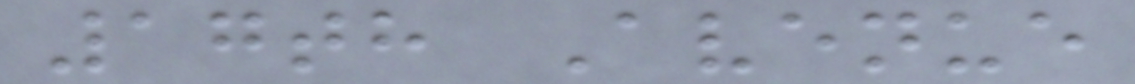17th Avenue
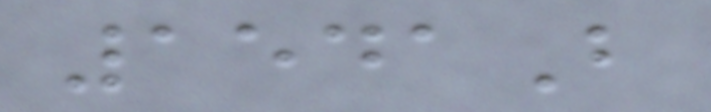1541B
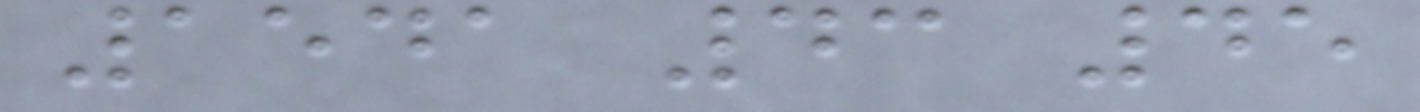1541 43 45
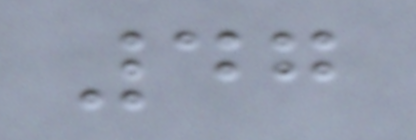47
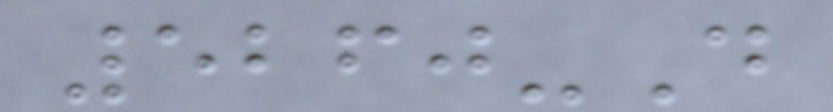5260-D
